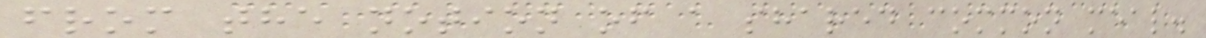from the notion of a shared common meal.
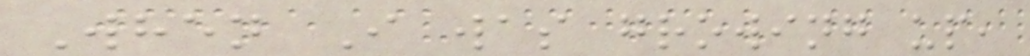When I was growing up,
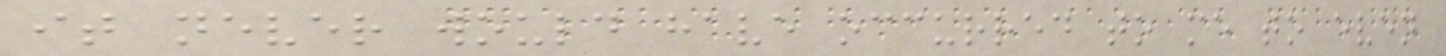it never would have occurred to me to even
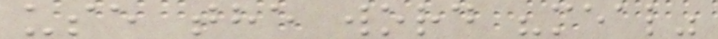use the word "meal"
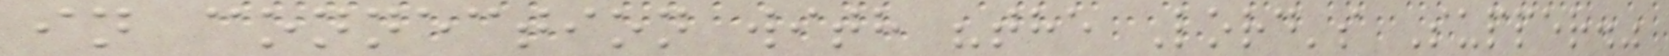in connection with "the Lord's Supper."
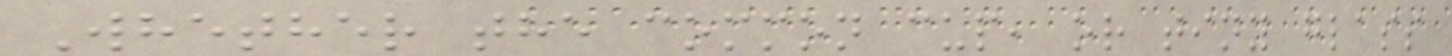Whether the common cup, or tiny glass
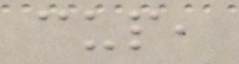cup,
